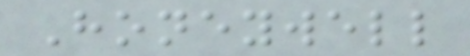Honeywell
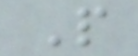P
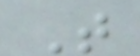T
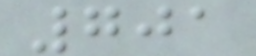701
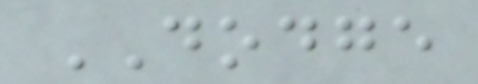DODGE
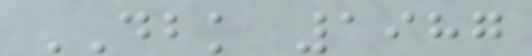DBK 1987
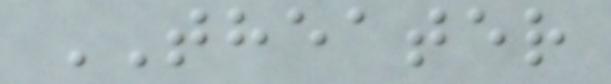THEATER
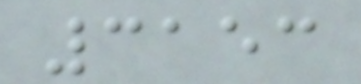3153
